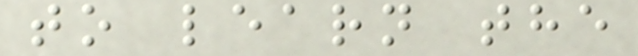to learn the
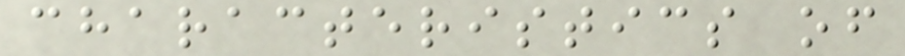characteristics of
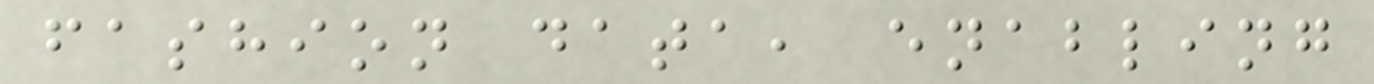fashion data, enabling
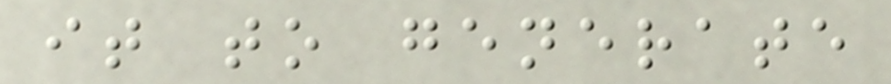it to generate
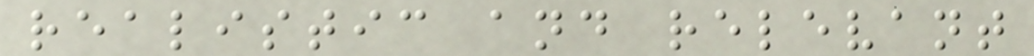realistic and relevant
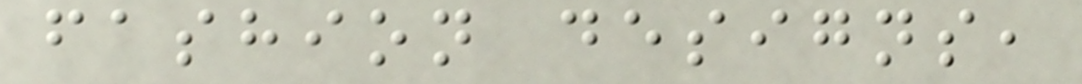fashion designs,
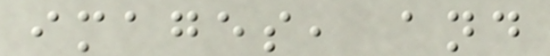images, and
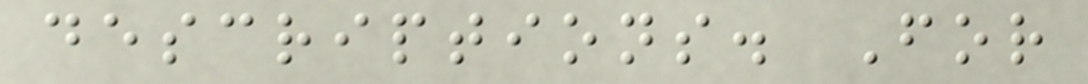descriptions. For
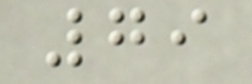79
